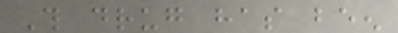This drug has been
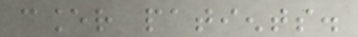cancer patients.
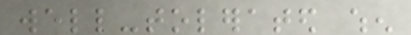well-tolerated when
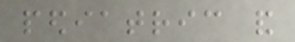pediatric and
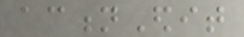actionEdit
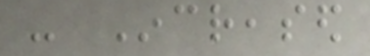- Increased
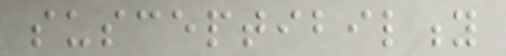susceptibility
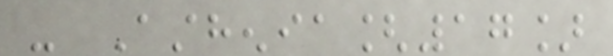- Asthenia[17]
